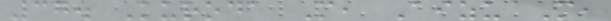37. Kuroda M, Aizu M,
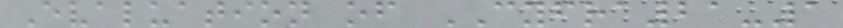Evaluation of CYFRA21-1
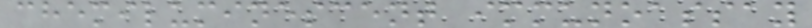chemiluminescent immunoassay
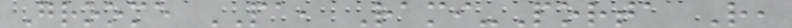Groome PA, Rami-Porta R,
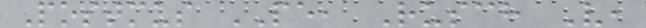Postmus PE, Rusch V,
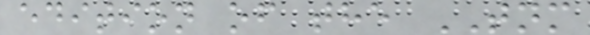edition of the TNM
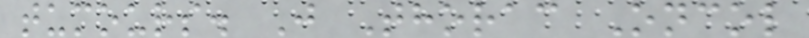tumours. J Thorac Oncol
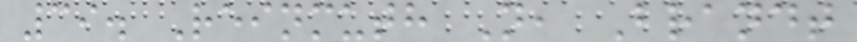39. Reinmuth N, Brandt
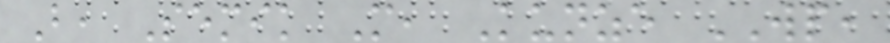B, Semik M, Kunze WP,
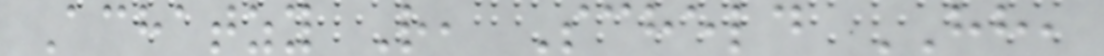Achatzy R, Scheld HH,
